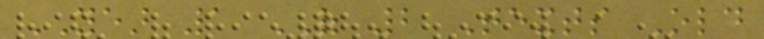YEAR 1 OF 2 Texts Old
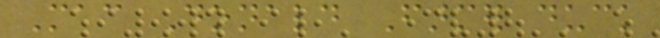Mac Donald Farmer duck
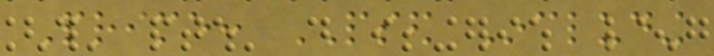Prime: PSED Including
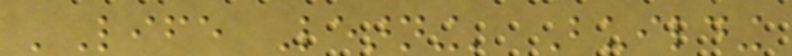'Life Learning' Building
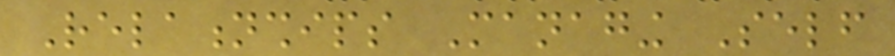Relationships Managing Self
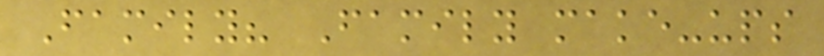Family? Family make-ups
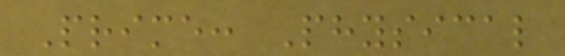Prime: Physical
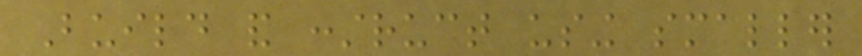Build and construct using smaller
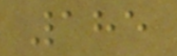185
